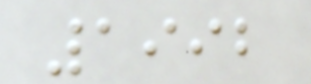1992
